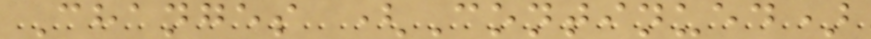Changes (Continued)
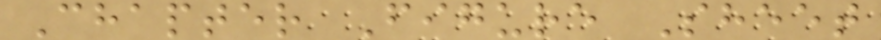Chapter Figure Sheet
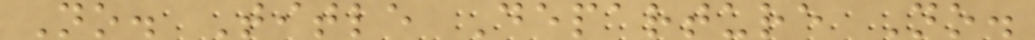No. Title Departure No.
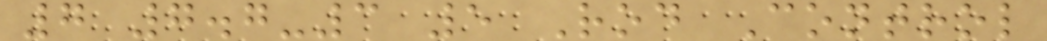7 7.7-3 5 Rod Control
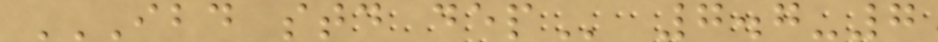IBD STD DEP 7.7-7
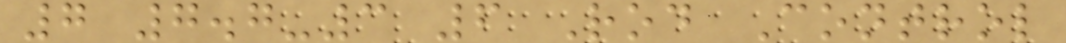7 7.7-3 6 Rod Control
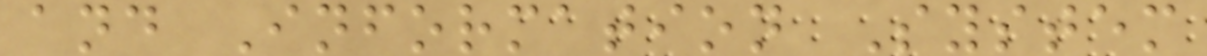and Information System
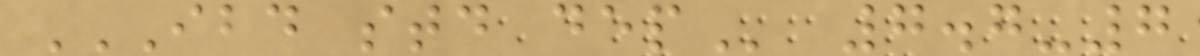IBD STD DEP 7.7-7
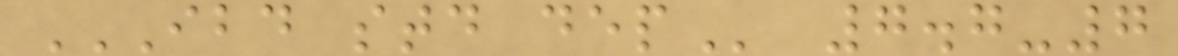IBD STD DEP 7.7-7
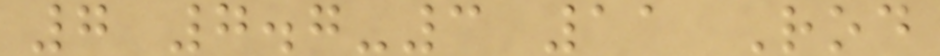7 7.7-3 11 Rod
